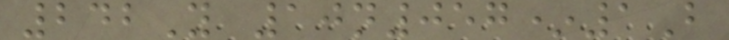242Y 10n057*1B
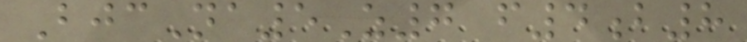BjcNa5Z7 f4b8
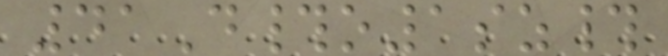41D#o1sz#
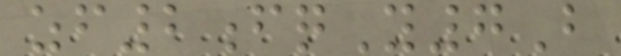zf2fqY7B
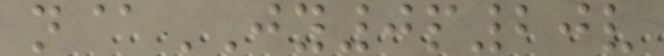n@JY0p20v
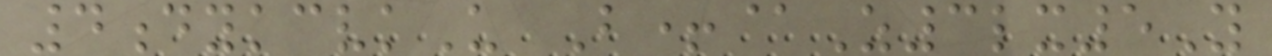4dykcvkU B+@Z3lx5Y
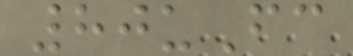80uFc
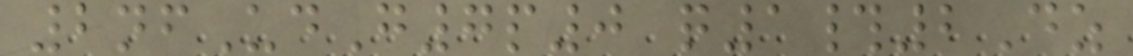2nfUdG7p0 q1#2Dz
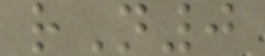rN0
